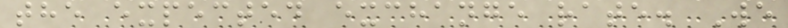the expected exchange rate. We
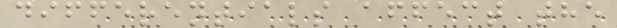differentials affect the
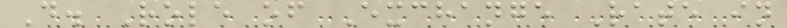D. Role of Exchange Rate in
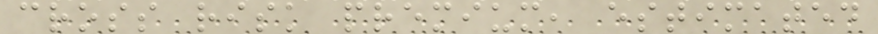cross risk premium, estimated
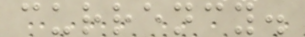currency.
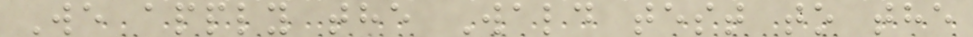We apply the Wald test to the
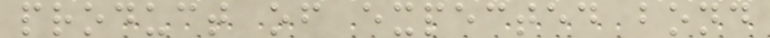product of expected bond
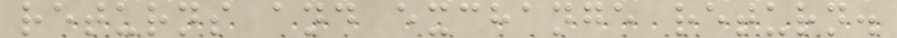returns and exchange return.
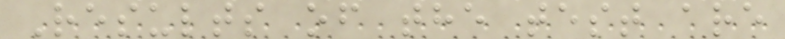Results of the test are
